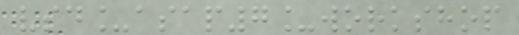vsd_asap7_workshop
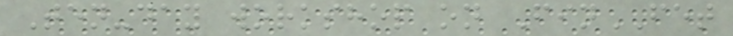Ten-day workshop on FinFET
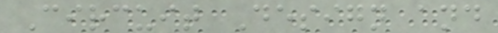Circuit Design and
